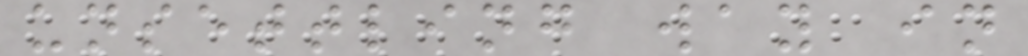unsettling way in
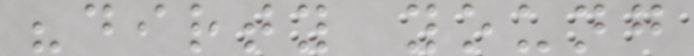"dirty young
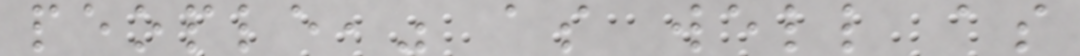people," as well as
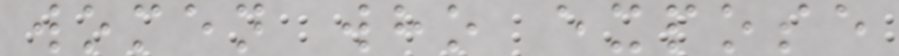women who expose
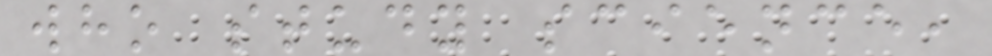who study science,
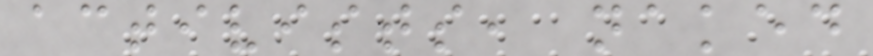activists, naked
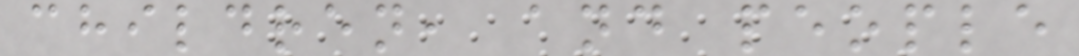children, and people
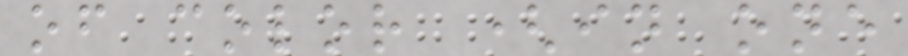of color (in one
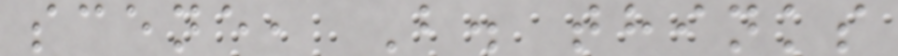scene, B. thinks
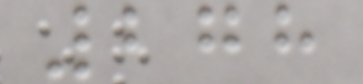278
